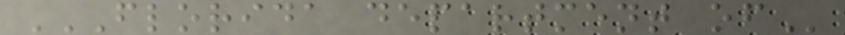FLORIDA DEPARTMENT OF
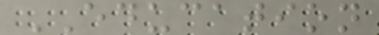EDUCATION
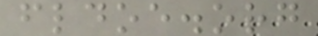fldoe.org
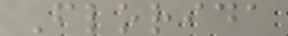Florida
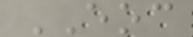EOC
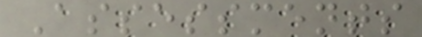Assessments
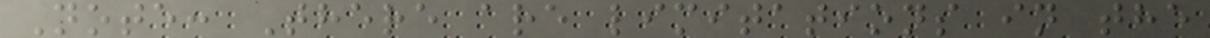Note: There are limitations in the
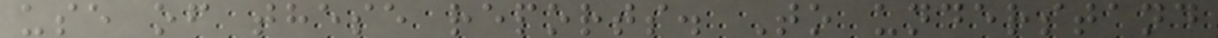use of these reports. To understand
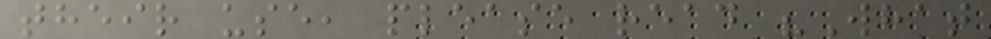their use, please read "What
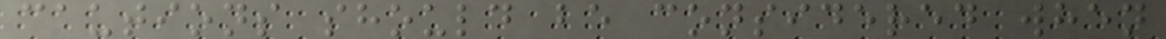cautions should be considered when
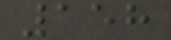158
